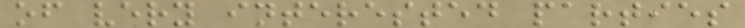of very interested parties
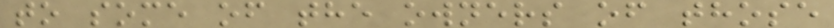to some of the owners of those
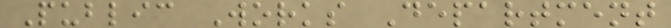Public Works Department
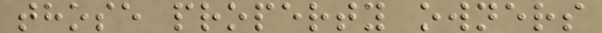those property owners
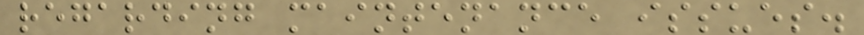regarding maintenance issues.
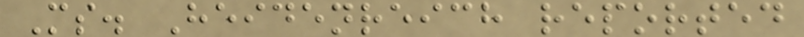Ms. Heidenreich reported
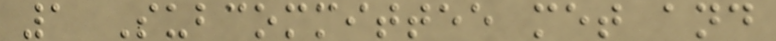1 Subcommittee met and
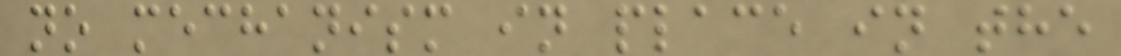no mechanism in place in the
